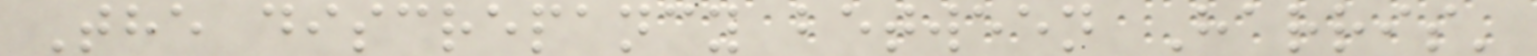The discrepancy between Harris'
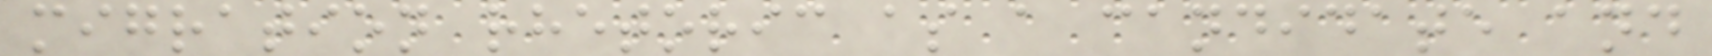migration rhetoric as a candidate and
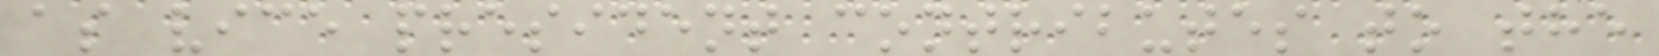as vice president contributes to the
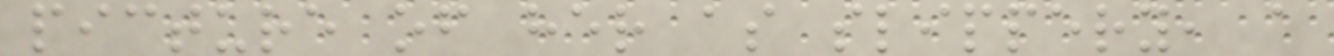picture of her as slippery, a
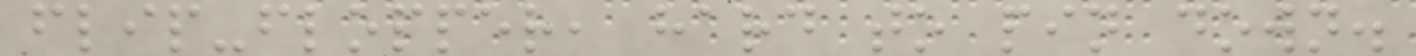flip-flopper, hard to pin down.
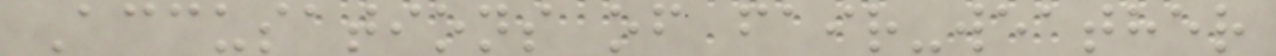Accusations of fair-weather
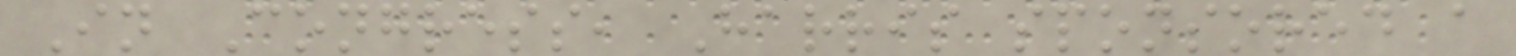In Congress, Harris sponsored a
